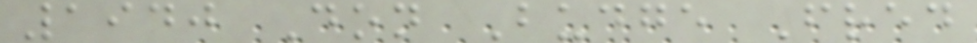1940 Don Budge Fred
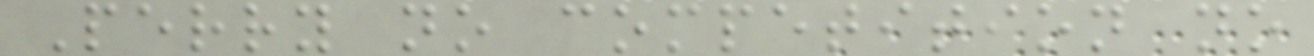Perry no competition no
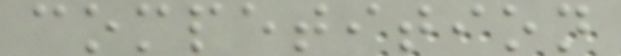competition
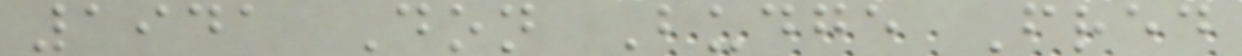1941 Don Budge Fred
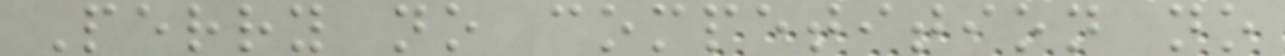Perry no competition no
